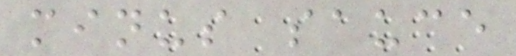minus sauce
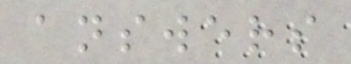answers
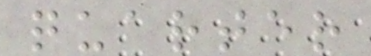quarter
